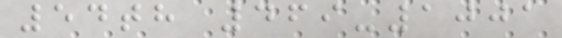54th 469-1001
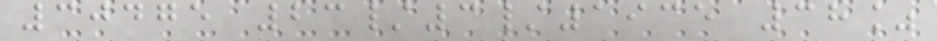30475 23/3/1935 38%
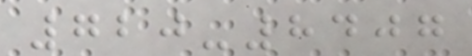720-8407
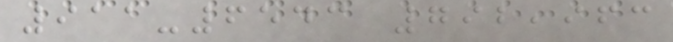911-6543 792,963
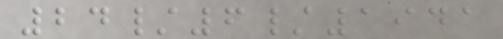24/6/1941
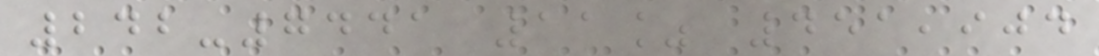242-7441 11% 451,904
